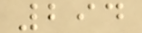294
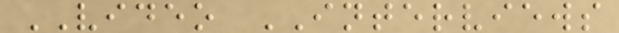VIDEO INTERVIEWS
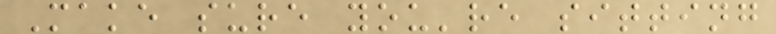Make sure you're sitting
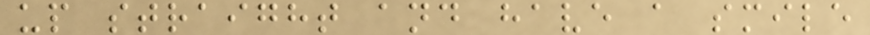up straight and have a smile
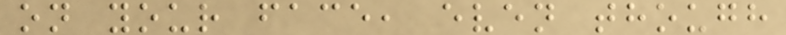on your face, even though
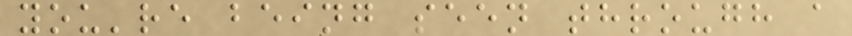you're being seen through a
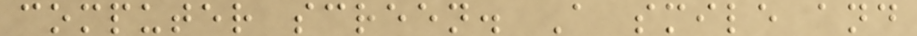computer screen. A smile and
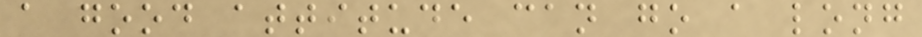a good attitude can go a long
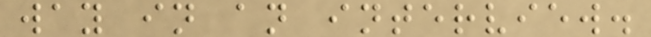way in an interview.
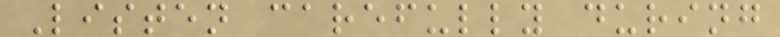Listen carefully during
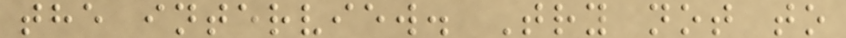the interview. Try not to
